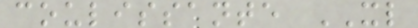coulissante XL
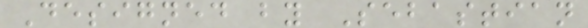Designed by Sebastian
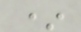*
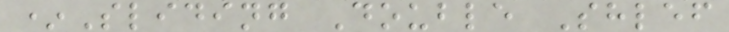*Sliding Double Shlef
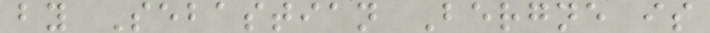by Sebastian Bergne is
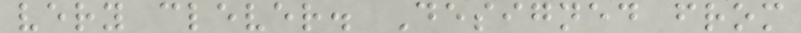very clever. Designed from
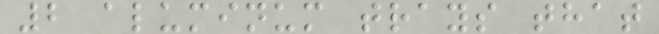2 aluminum trays that
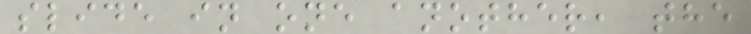slide in one another, the
